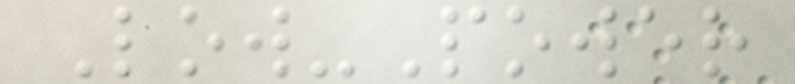Low-Power
